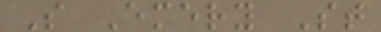S Emery St
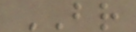BR
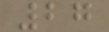27
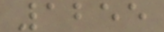1255
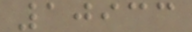10933
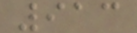913
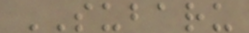SUBARU
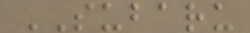SUBARU
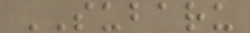SUBARU
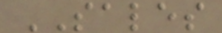SALES
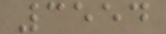3554
